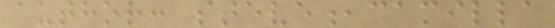author: steve,camilla
